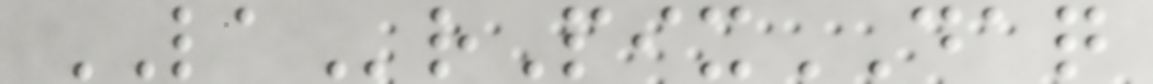LArPixDAQ
